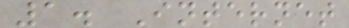1. Internet
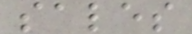sales
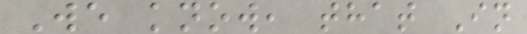We know, that In
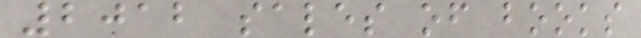2012 sales of books
